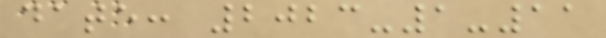date: 2023-1-11
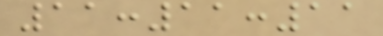11:11:11
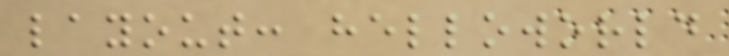layout: helloworld
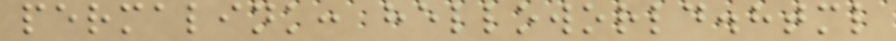permalink: helloworld.html
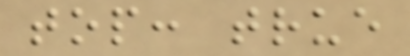top: true
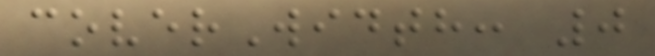coverWidth: 0
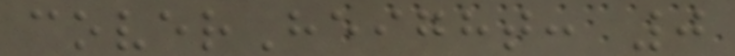coverHeight: 0
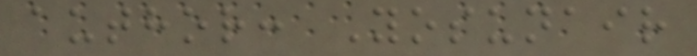author: Yosunair
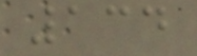134
